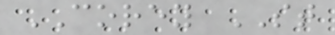COREY ST
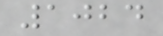1024
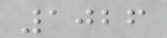1026
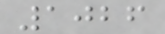1026
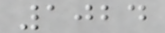1024
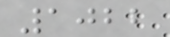1022
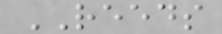REEDS
